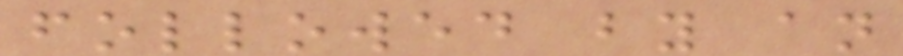followed by an
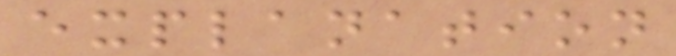explanation
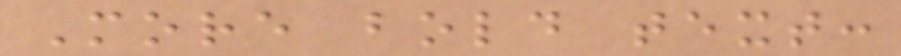More bold text:
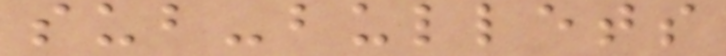sub-bullets
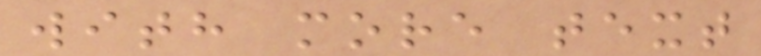with more text
